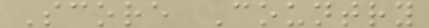Score Country
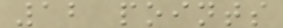12 points
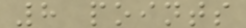8 points
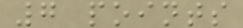7 points
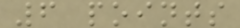6 points
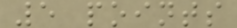5 points
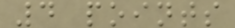4 points
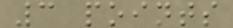3 points
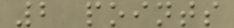2 points
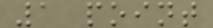1 point
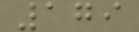179
